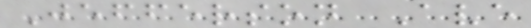Jefferson Ave
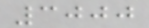3000
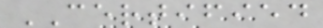CERTIFIED
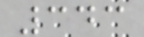343
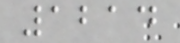1214
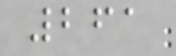261
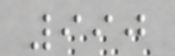990
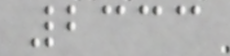2333
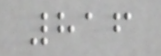816
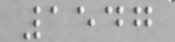1547
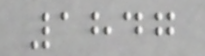1847
